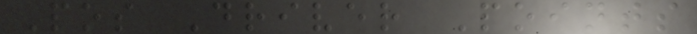Pos Driver Points
